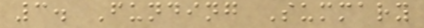3. Funding Summary
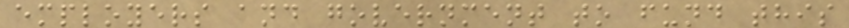employers and government to fund this
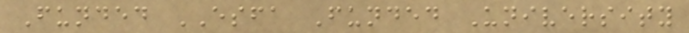Funded ESFA Funded University
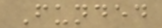Funded
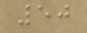50
